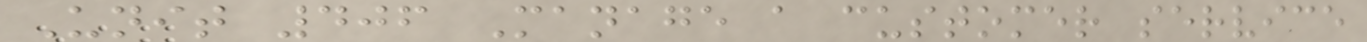Unit 406 Manage a customer service
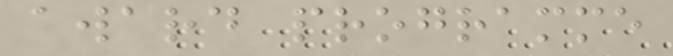award programme
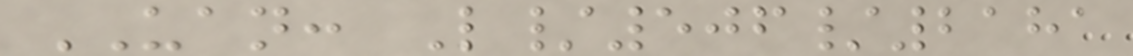UAN: L/506/2181
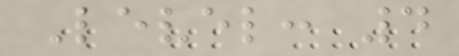Level: 4
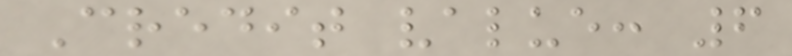Credit value: 6
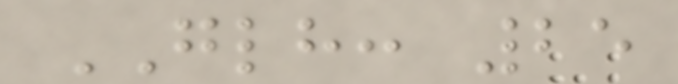GLH: 25
